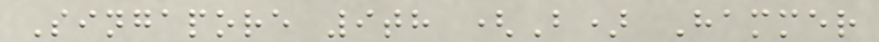Singapore 9th (B) Hammer
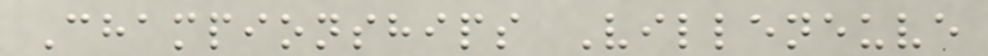Championships Villeneuve
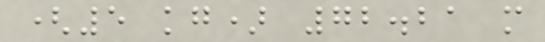(5 kg) 72.21 m
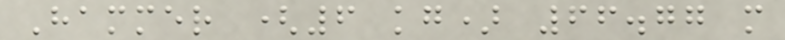Hammer (6 kg) 66.77 m
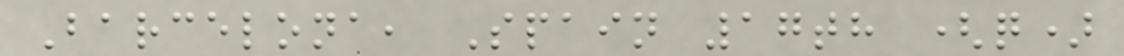Barcelona, Spain 17th (q)
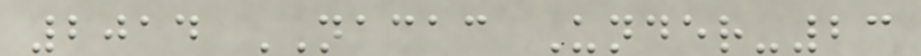2014 NACAC Under-23
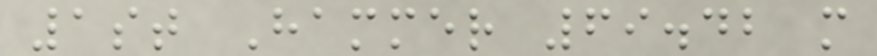1st Hammer 69.42 m
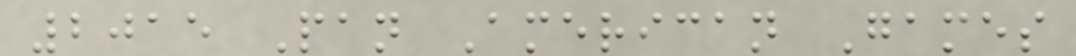2015 Pan American Games
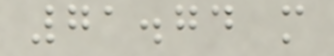71.74 m
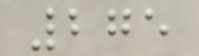275
